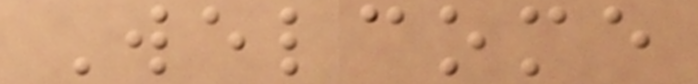Welcome
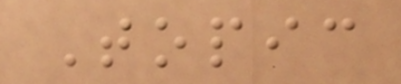Topic
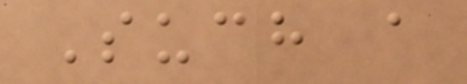Such a
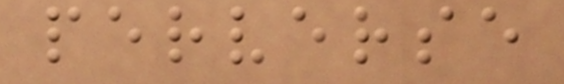perverse
